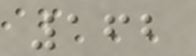162
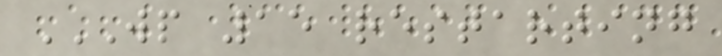WP 15 RESTARTING
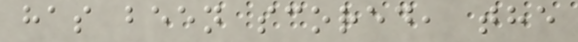has been scored, the
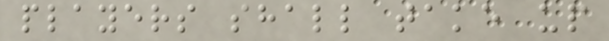players shall take up
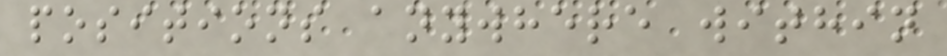positions anywhere within
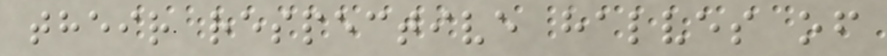their respective halves of
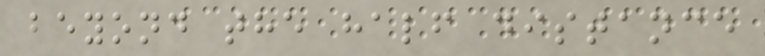beyond the half distance
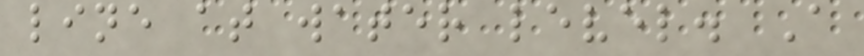line at water level. A
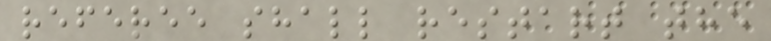referee shall restart the
